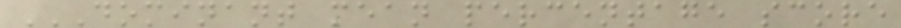DOMINANT MEAN PERCENTAGE SCORE
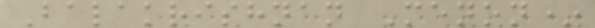Balakrishnan Menon*
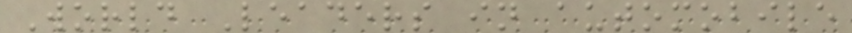World Leaders in automobile
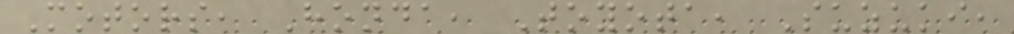Motors, Honda, Toyota, Suzuki,
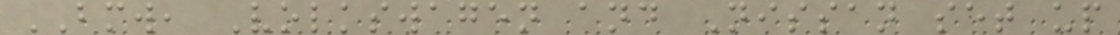BMW, Volkswagen and Nissan set up
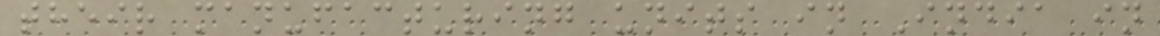their manufacturing units in India in
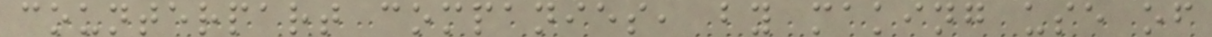counterpart companies, by making use of
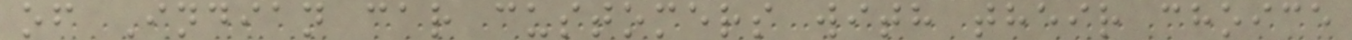of Indian car customers with their choice
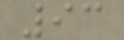93
